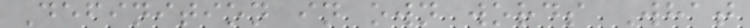Definition in own words What
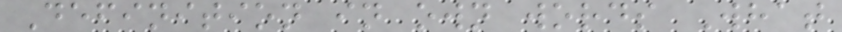Definition in own words What
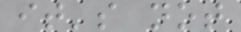it's not
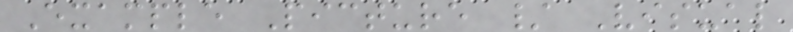Example Picture / Visual
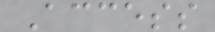Access
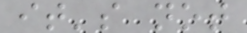it's not
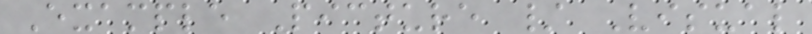Example Picture / Visual
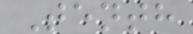Tenth
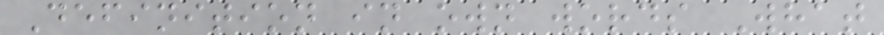Definition in own words What
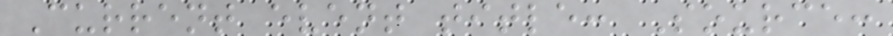Current event title: Source:
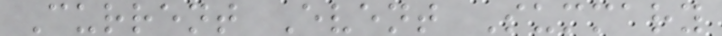Current Event Summary
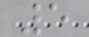5
